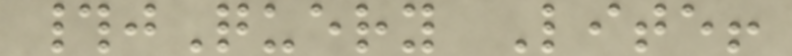#jQuery Lite!
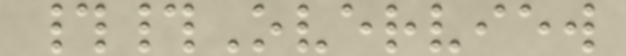##Overview
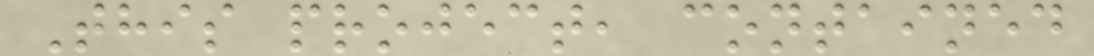This project, contained
